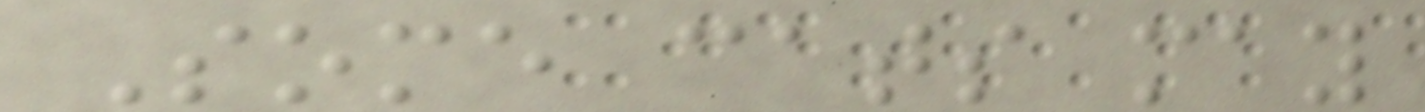Some cats may
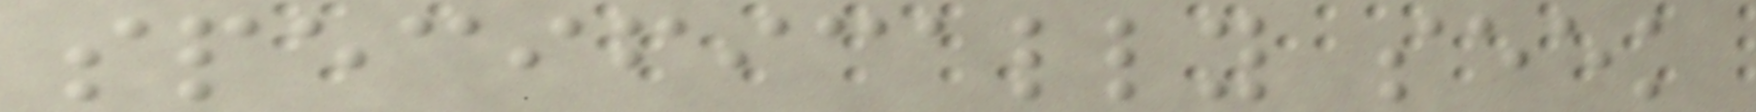specifically seek
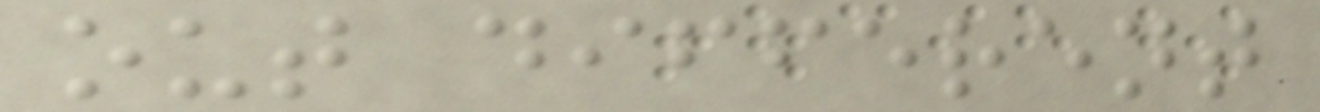out different
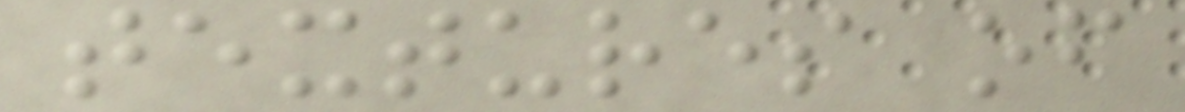textures of
